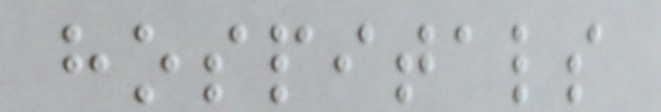hospitals
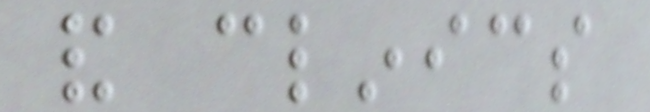and clinics
